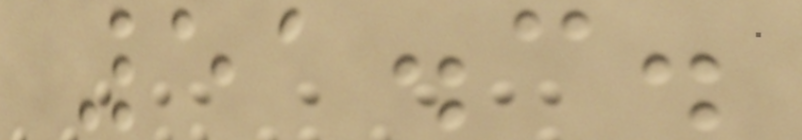51.3.
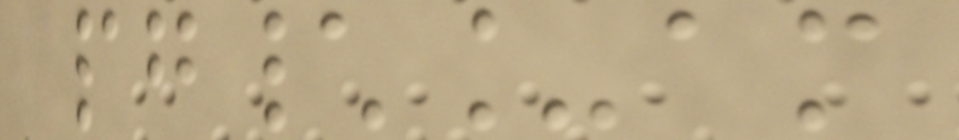pg\_am
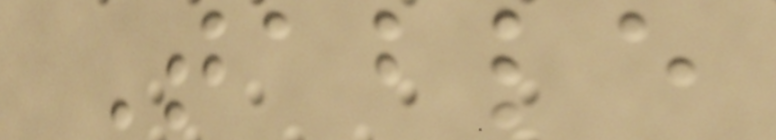Table
